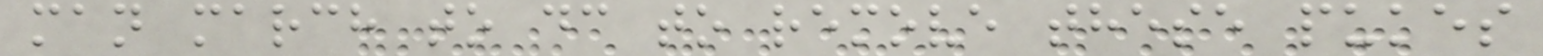man march to dc to remove these pukes
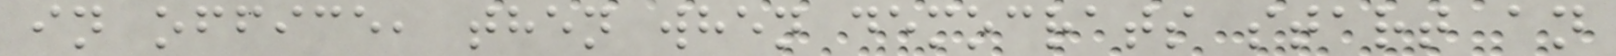in office, then when democrats start an
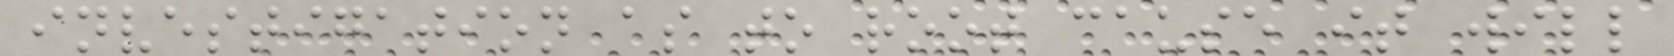investigation as to root cause it will
